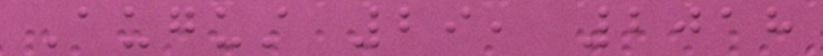August 29, 2018
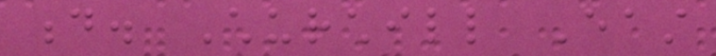d. Churchill East
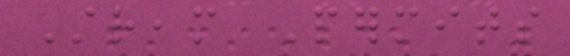Stream Permits
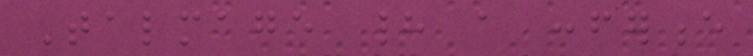Talmage had a conference
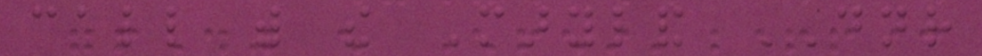call with the Maryland DNR
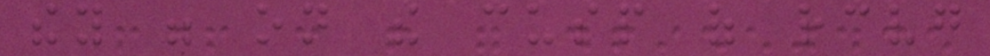they were on the cusp of receiving
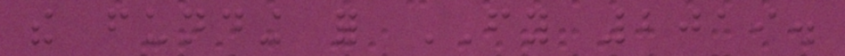the funding for FY 2019.
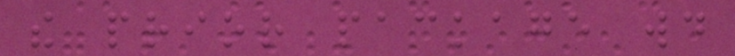the prior package would
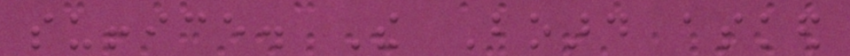suffice. The Board asked
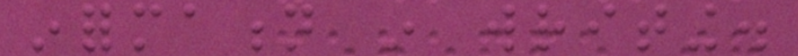information in writing.
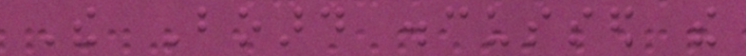The Board discussed the
